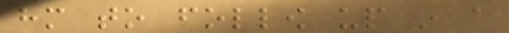him to follow up in a
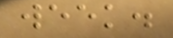week.
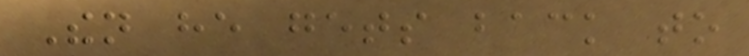Then he gets back to
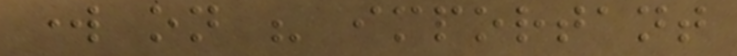work on his important
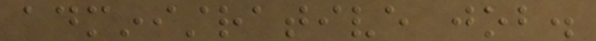administrative job.
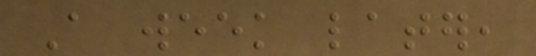A week later,
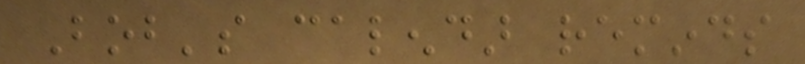Bob's calendar reminds
